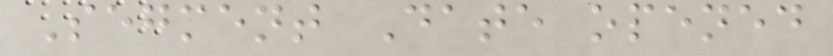Segment Date opened
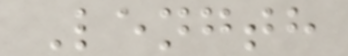Length
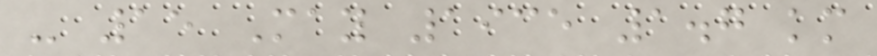- 15 May 1935 1.7 km
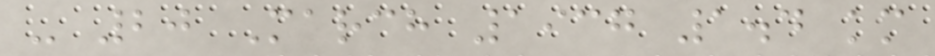- 20 March 1937 1.4 km
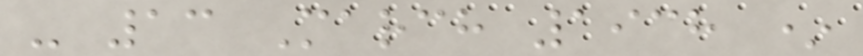- 13 March 1938 *
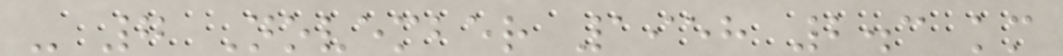- 7 November 1958 2.3 km
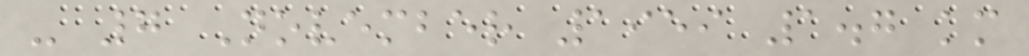- 7 November 1959 1.7 km
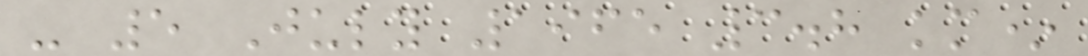- 5 July 1965 3.8 km*
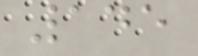145
